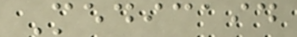Medicaid
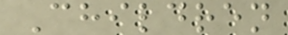Children
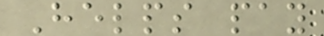Helps pay
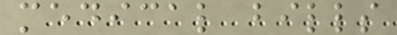medical bills
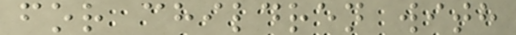for children with
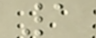1
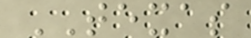TEXAS
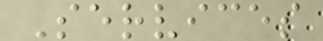Services
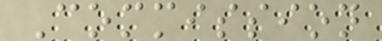Commission
